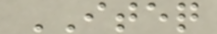ITEQ
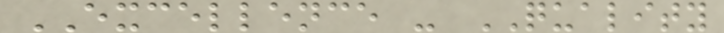EXCELLENCE - QUALITY
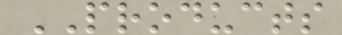PRODUCTS
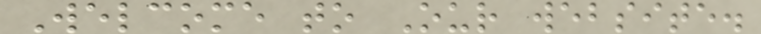Welcome to Our website.
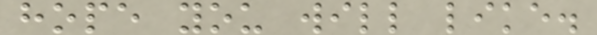hope you will like.
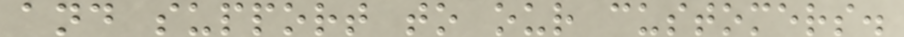and support to our customers.
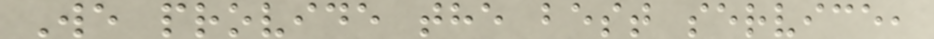We provide the best service,
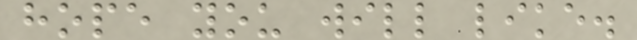hope you will like.
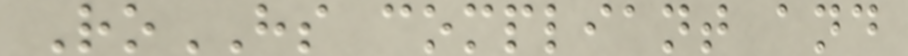RoHS compliant and
